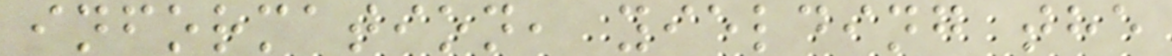information, yielding the
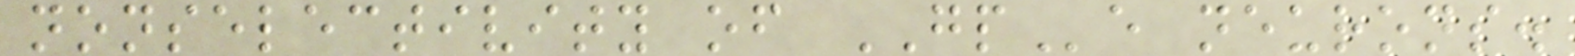nonselectivity of GPe neurons.
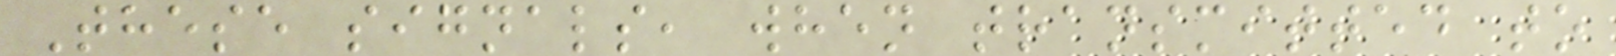These signals, when transmitted to
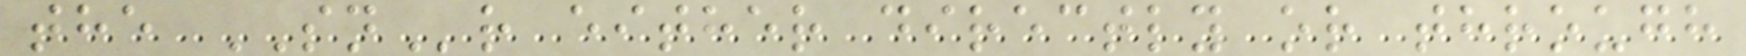the SNr either directly or through
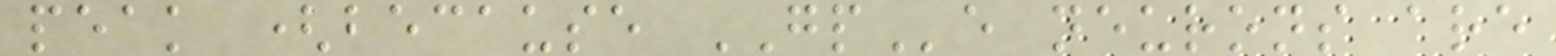peak (because GPe neurons are
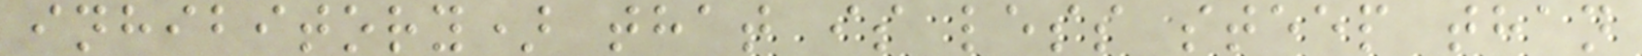inhibitory) that is less steep than
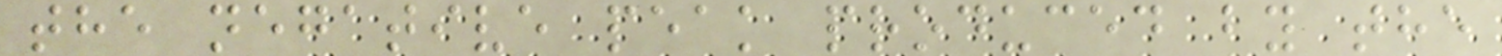the negative peak produced by the
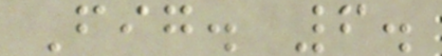Fig. 6.
